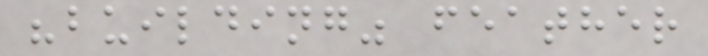"building" feather
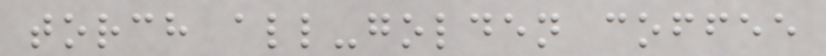torch all-golden coffee
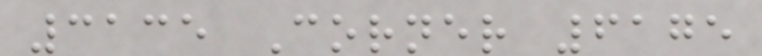3135 Corner 6175
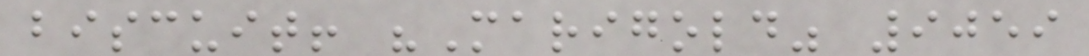biscuit! "Marigold" 9059
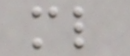ml
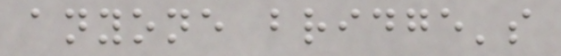anyone bridge's
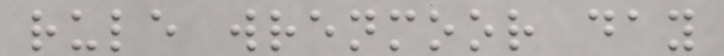rule wrenmoor day
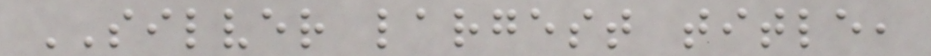SILVER largest title,
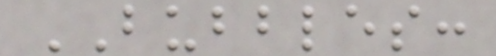BUBBLES:
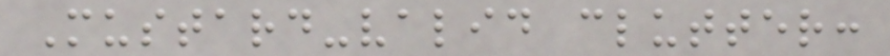Mustard-valid clutter:
